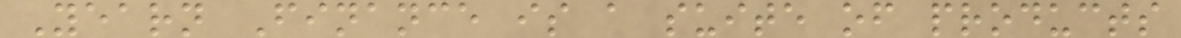Yearn Finance is a suite of products
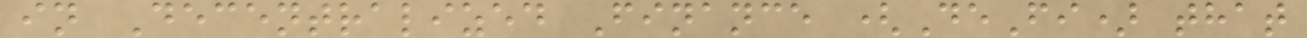in Decentralized Finance (DeFi) that
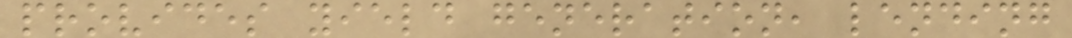provides yield generation, lending
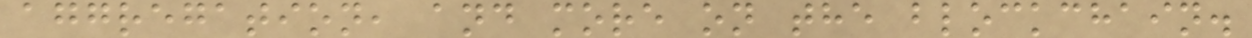aggregation, and more on the blockchain.
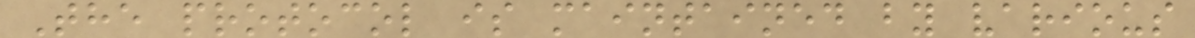The protocol is maintained by various
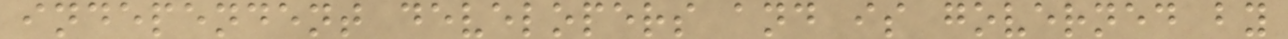independent developers and is governed by
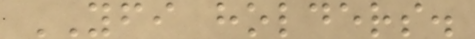YFI holders.
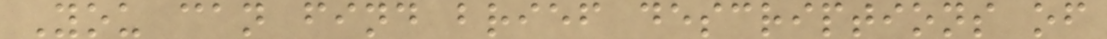You can find brief descriptions of
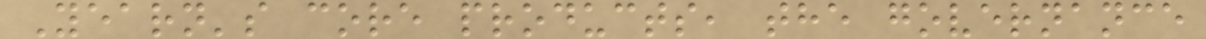Yearn's core products, the governance
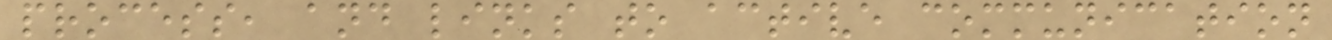process, and links to active communication
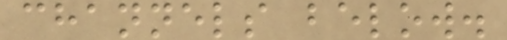channels below.
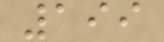199
